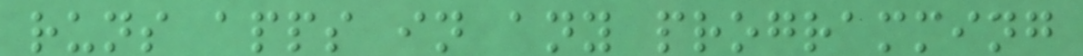runs apps in any programming
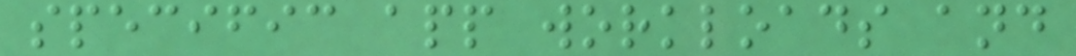specific app workloads and
